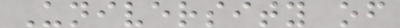University of
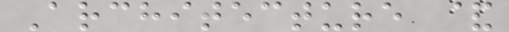Architecture &
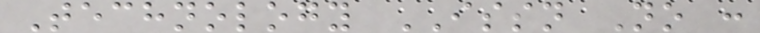Technology ISSN No :
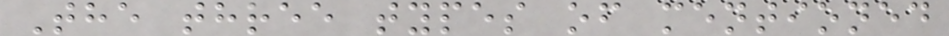The three types of mentioned
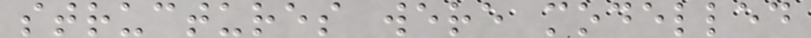structures were modelled
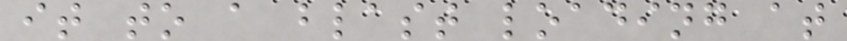it to a blast loading at
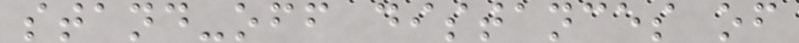stand-off distances of
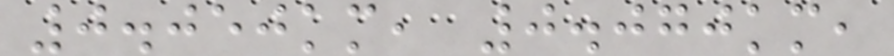0.050km, 0.070km,
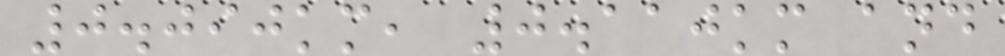0.090km, 0.110km and
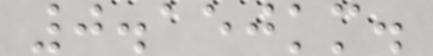0.150km.
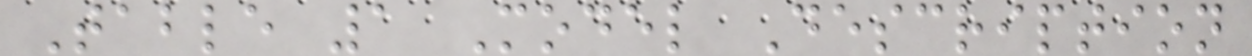Table 1 Model Description
